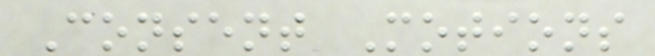Consent Motions
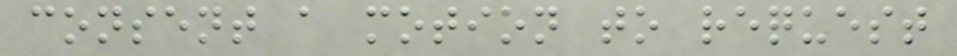consent a motion to request
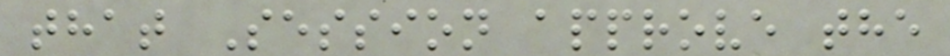that Session approve the
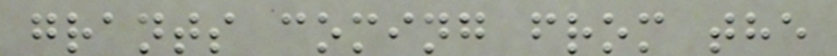grants coming from the
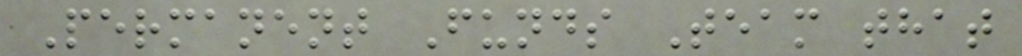Permanent Funds Team that
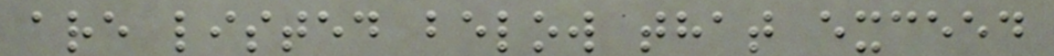are listed below that exceed
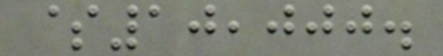$10,000.
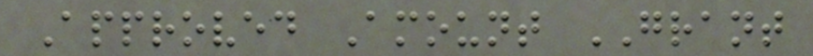Approved Amount GRANT
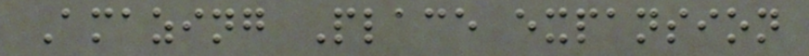Amazing Place expansion
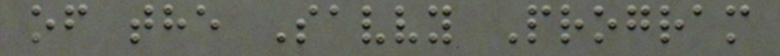of the Savvy Program
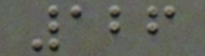126
